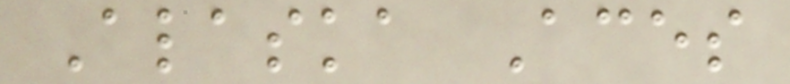Alaska Aces
